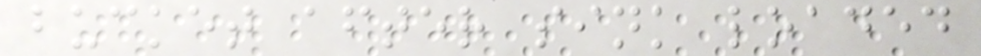bucket after sink loaded
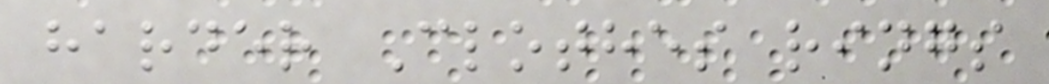harder Clothes rings
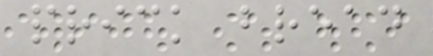prick bread
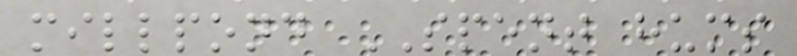millpond SPENT hums
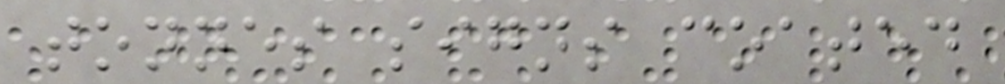tonnes signs coated
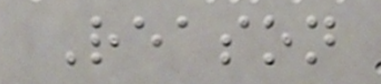Reason
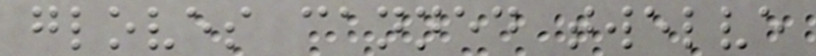gloves canned twelve
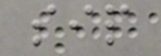sip
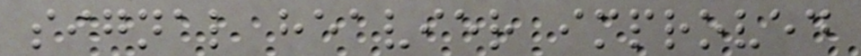signal heavier improved
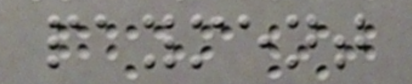payment
